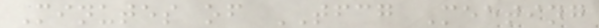Minutes of TFCG Meeting
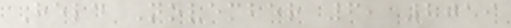Held November 6, 2019
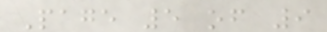Page 5 of 9
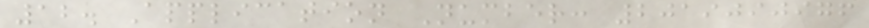12. Application Number: 2019090976
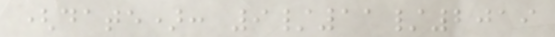(date): 9/11/2019
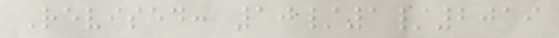Revised: 10/1/2019
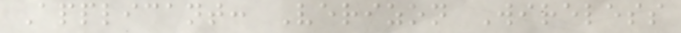Applicant: Verizon Wireless
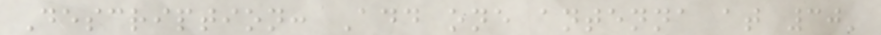Description: Add one antenna at 30'
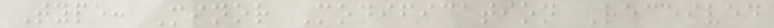Type: Minor Modification Received
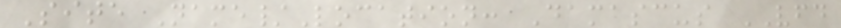Site Name/Location: Damascus VFD
